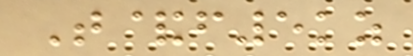T&f5kz
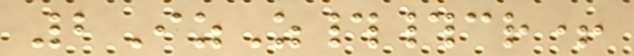2IzZ##cr+
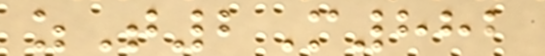zT2M882
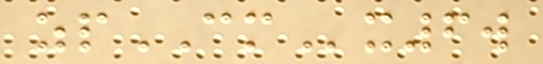zpCMx6w
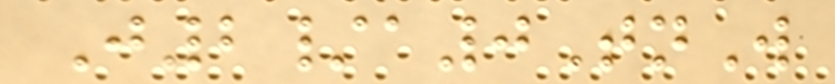J2/a0TnW
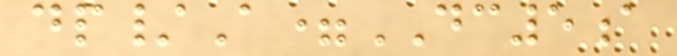dp/A=DC5a
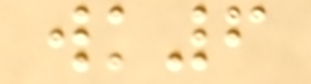wk6
